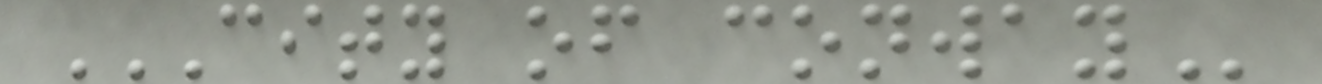CITY OF CONWAY
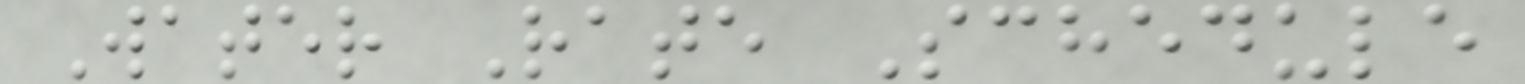Water Rate Schedule
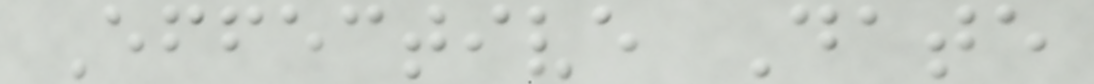Effective Date
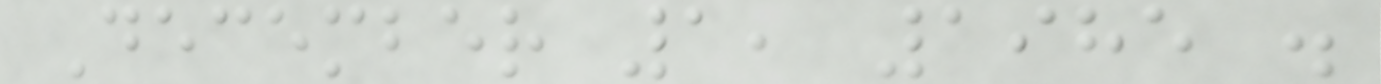December 1, 1985 .
